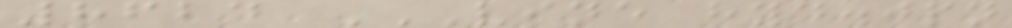8624 VINE HYD.JPN
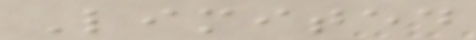Limited
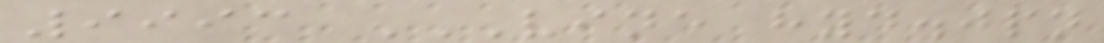9993 VINE HYD.JPN
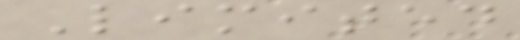Limited
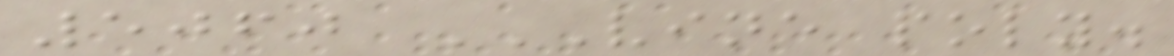5060 VINE POLY.
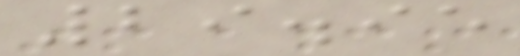29.95
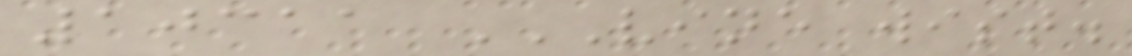10311 VINE WIST.
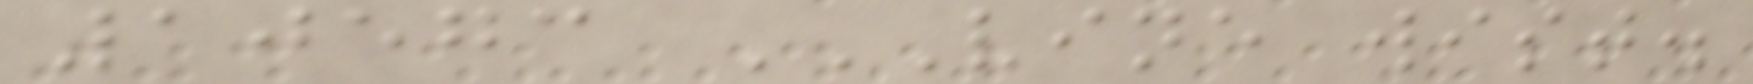10573 VINE WIST.
